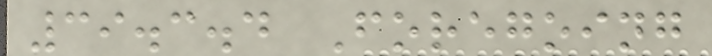39.3.4 Foregoing
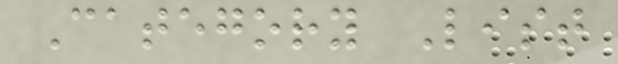Category List
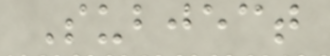Subject
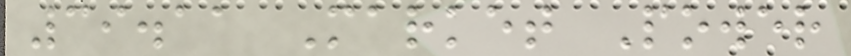39.11 Market Power
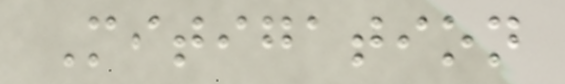Mitigation
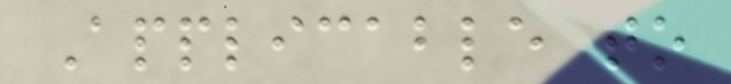Applicable to
